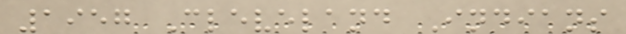1957 Cleveland Indians
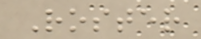Roster
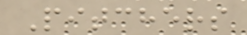Pitchers
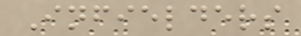Infielders
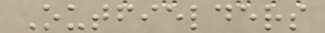Outfielders
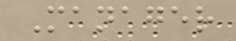Manager
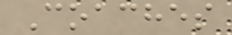Coaches
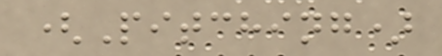(Pitching)
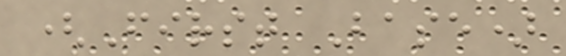(First Base)
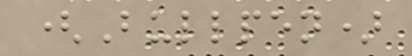(Bullpen)
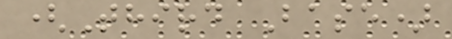(Third Base)
